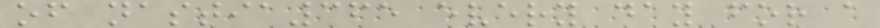of nastia365 every day for a
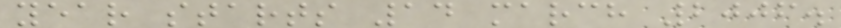year starts 14 march 2006.
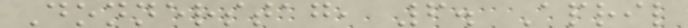Donnerstag, 6. April
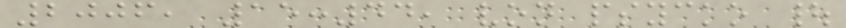2006, 15:44, von psycko |
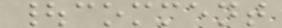|comment
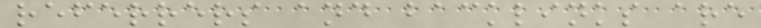referrers and backlinks are
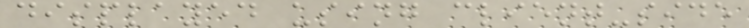displayed using client-side
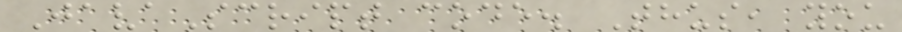JavaScript code. Thus, you
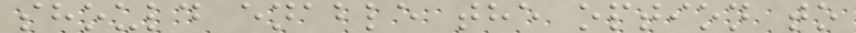should enable the option to
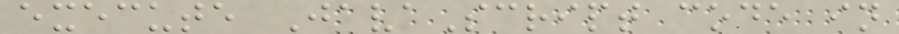execute JavaScript code in
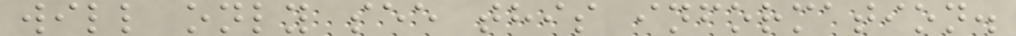will only see this information.
